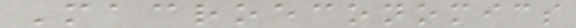Macroeconomics
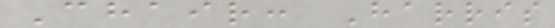Chair: Harris
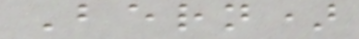Bern)
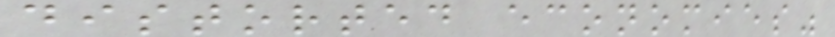distorted economies"
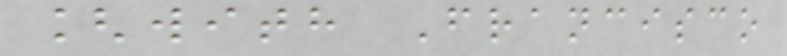[with Francisco
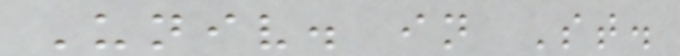Univ. in St.
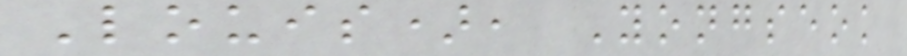Louis), Yongseok
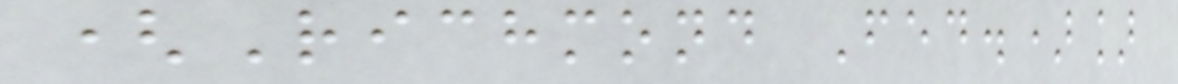(Richmond Fed.)]
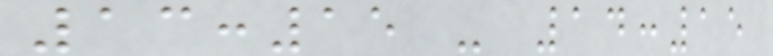13:15 - 14:15
